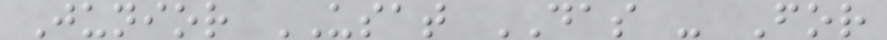Junior USAT DAS - For
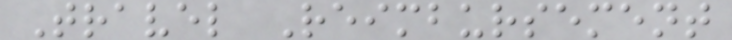Travel Reimbursement
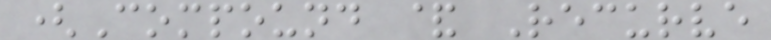(Compound & Recurve
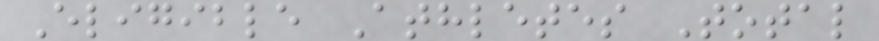Eligible Athletes Total
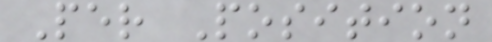Per Position
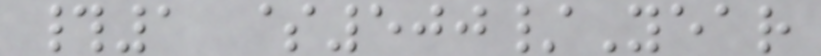#1 $500/Year
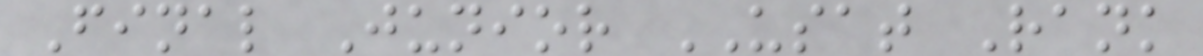Final Junior USAT Rank
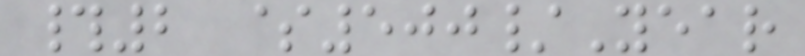#2 $500/Year
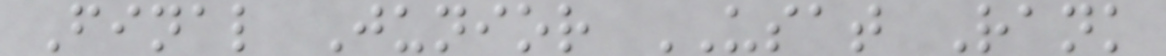Final Junior USAT Rank
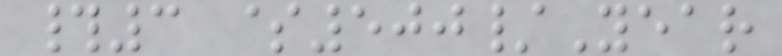#3 $500/Year
